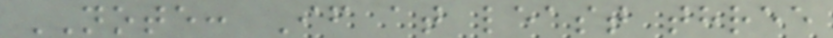NOTE: If at least three
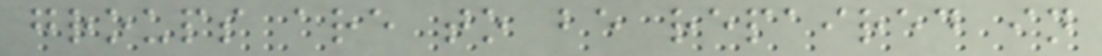groups are to be repaired in
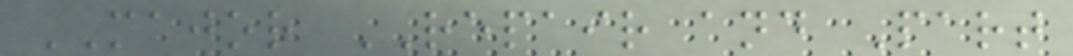MAJOR REPAIR and Part
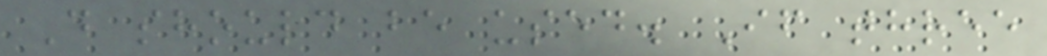D should be used. If three
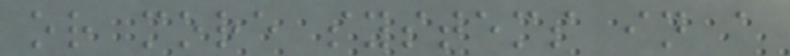or more systems in a
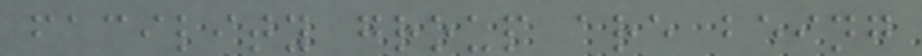facility group are being
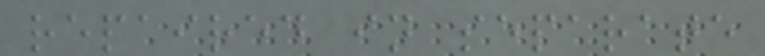repaired in separate
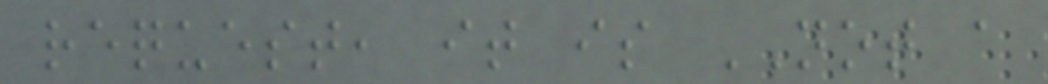request, it is NOT a
